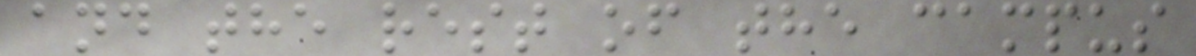and the rest of the campus
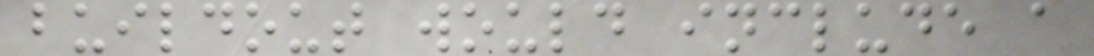buildout would include a
